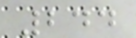244
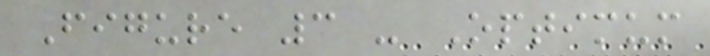Figure 3 - Optimum
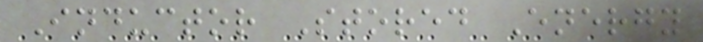Inductor Stored Energy
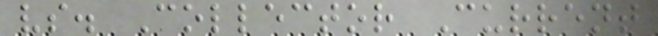vs. Collector Current
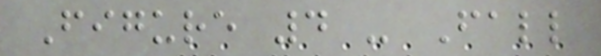Figure 4 - Fall
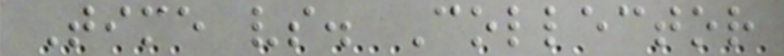Time vs. Collector
